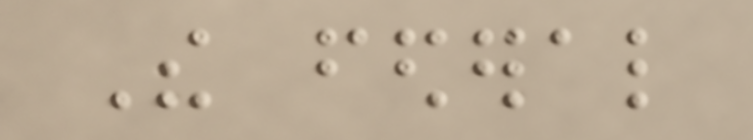The federal
